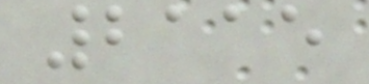2115
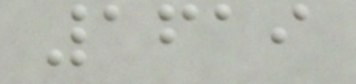1619
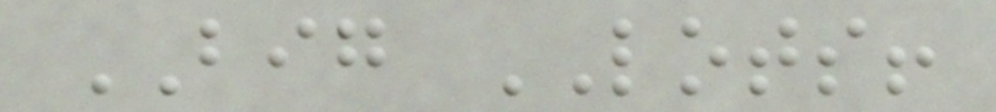BIG LOTS!
